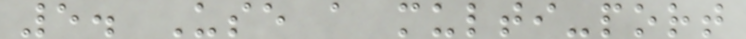5. Use a multi-port
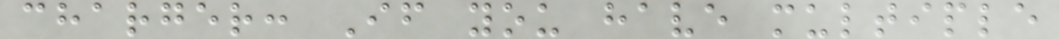charger: If you have multiple
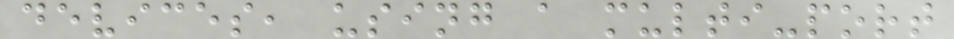devices, using a multi-port
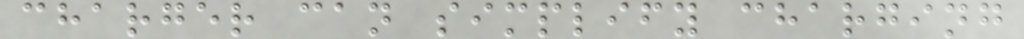charger can simplify charging
